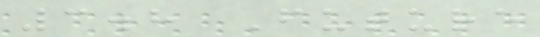3.8 Future
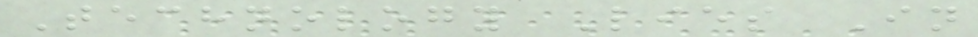Technology Lies In
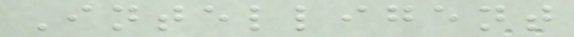Intelligent
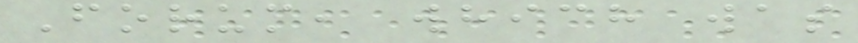Forum, which was
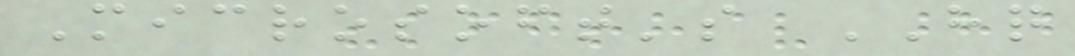Microsoft's HQ
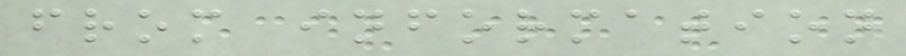from information
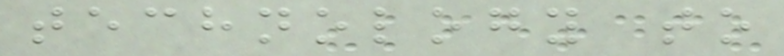technology to
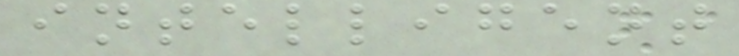intelligent
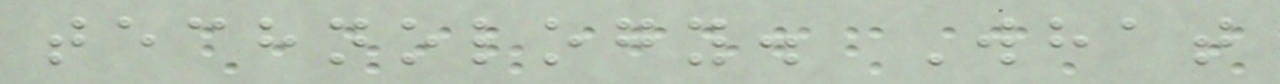technology. What
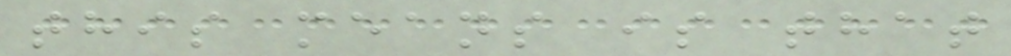this means is that
